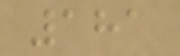181
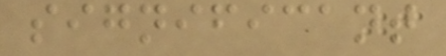significant
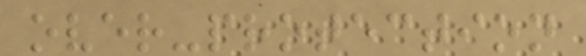over-protection
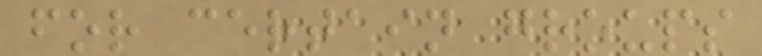for certain groups
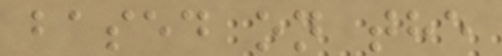based on the
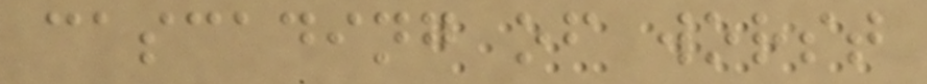cascading of worst
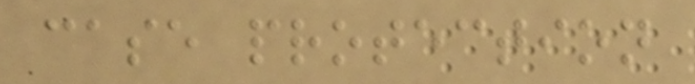case protection
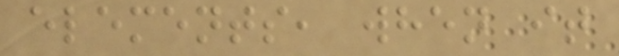elements, when it
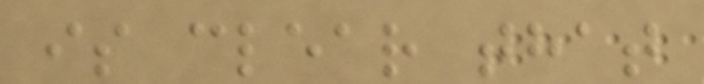is clear that
